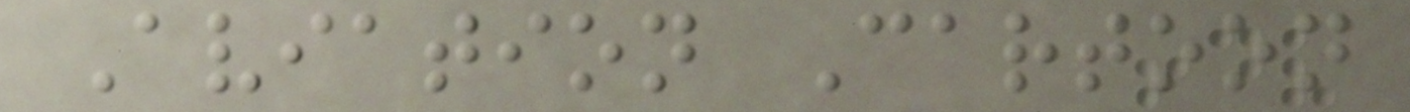Aviation Cartoon
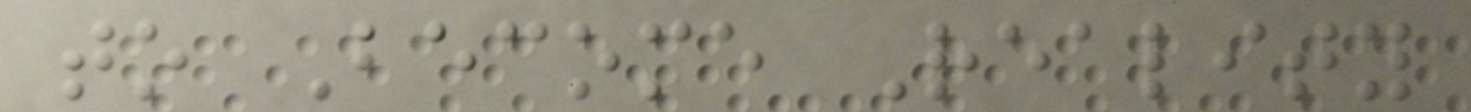to Become Reality
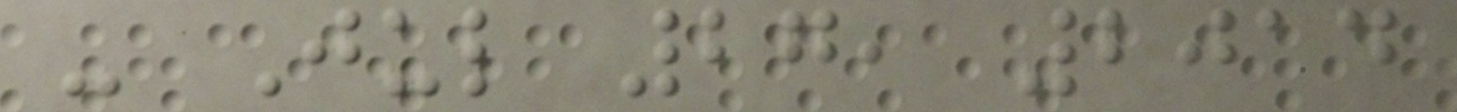- Jul 27, 2014
